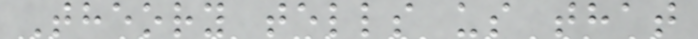Theory tells us that
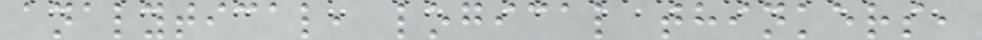analytical, logical thinkers,
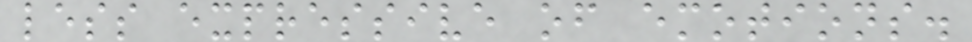less expressive of emotions.
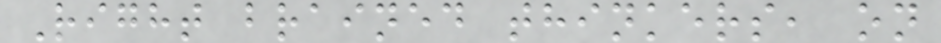Right brained thinkers, on
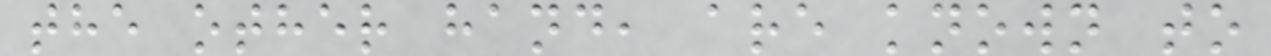the other hand, are known to
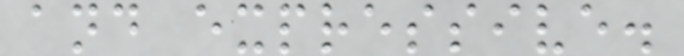and expressive.
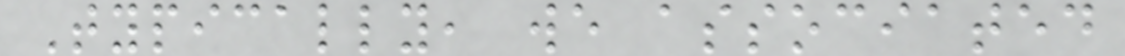Typically, we associated
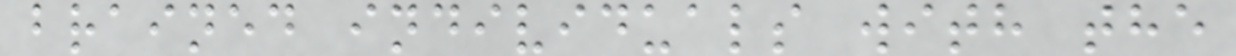brained individuals with the
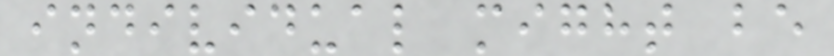individual might be
